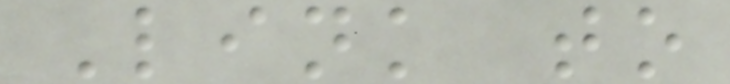Link to
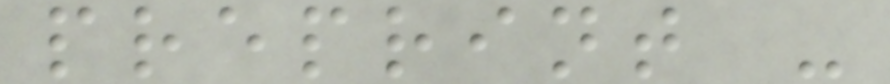preprint -
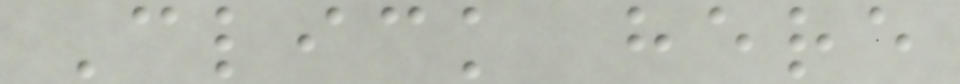Click here
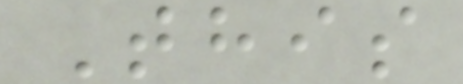This
